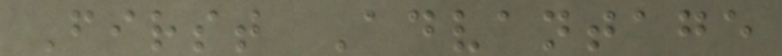First Advantage
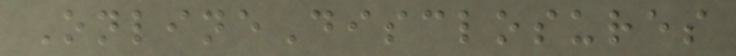OnlineDisclosures
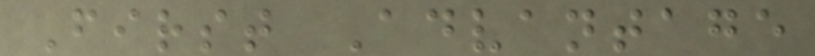First Advantage
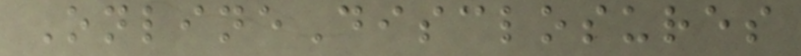OnlineDisclosures
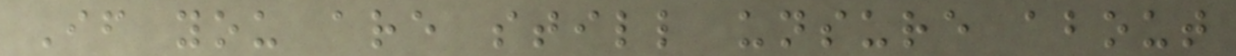If you are still unsure about
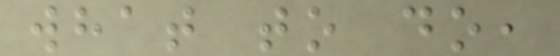what to do,
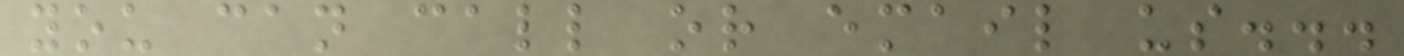you can call or email us...
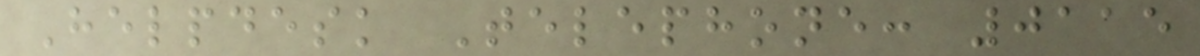Helpdesk Telephone: 0115
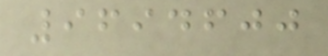9694600
